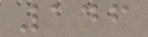146
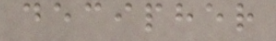decipher
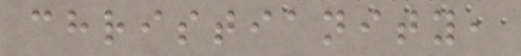christianity,
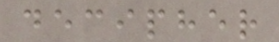decipher
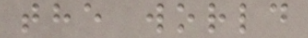the world
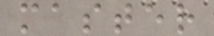master
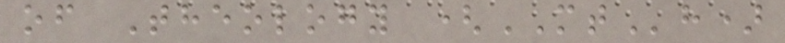of Theology (MTh)
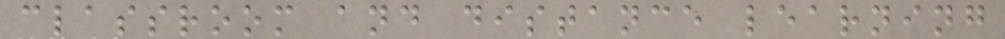classroom and distance learning
